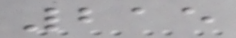215
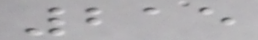215
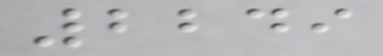2249
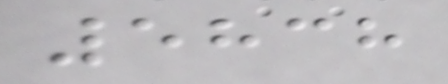5838
